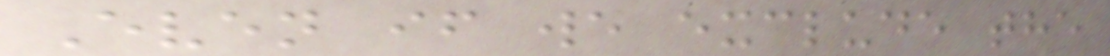Even if we exclude the
